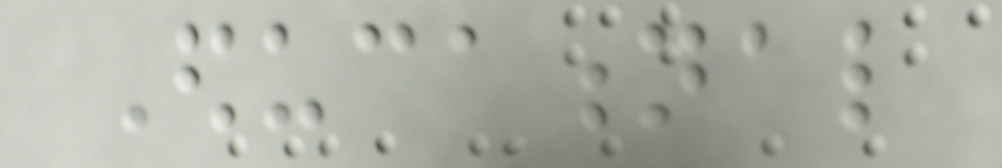Educational
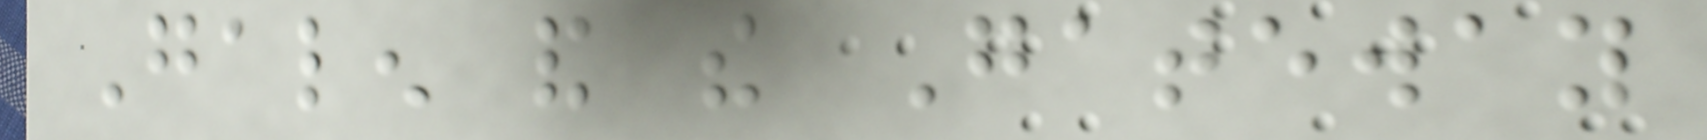Galen and the Gateway
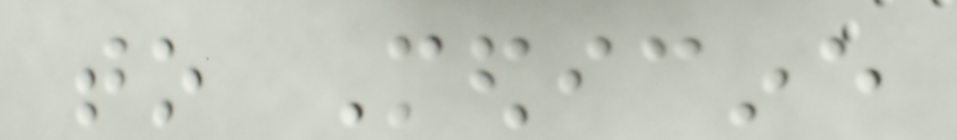to Medicine
